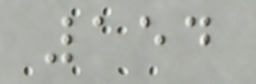154
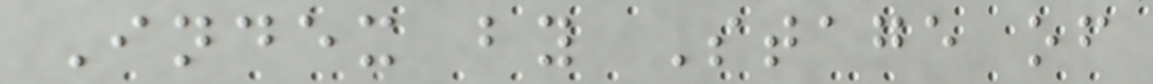Index by Stage of
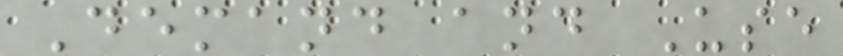Demand and Use
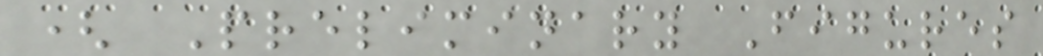( Preliminary Figures
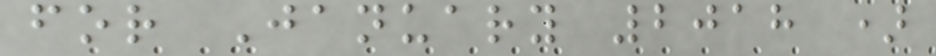for January 2018 )
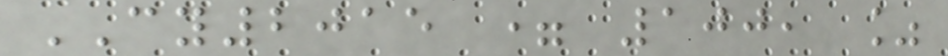CY2015 = 100, %
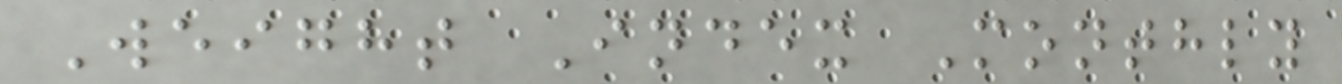Weight Index Monthly
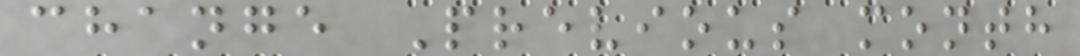change Previous month
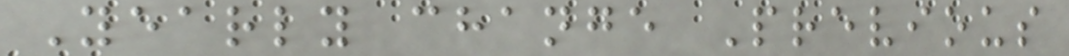Yearly change Previous
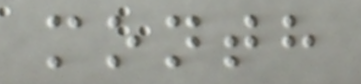month
